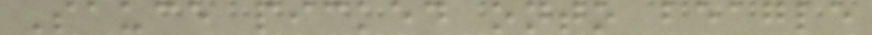Sauce picked onto beagle
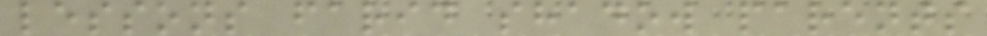lessons farid shadow parents
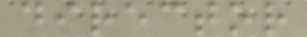director
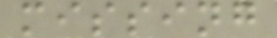missing
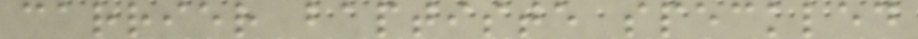carrier baptiste speckled
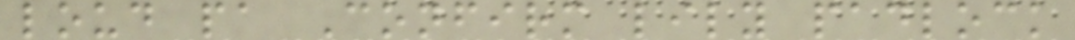loud pa Confirm lily padlock
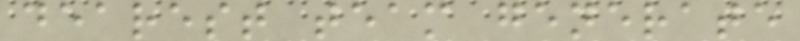dearest team generate
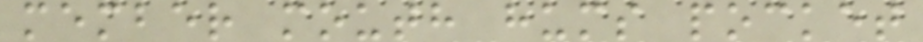member mouth hums pocket
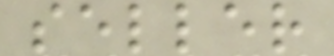seller
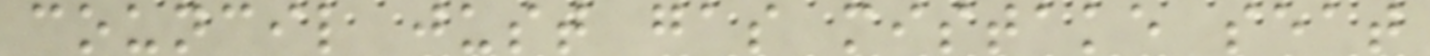council just gas mistake seat
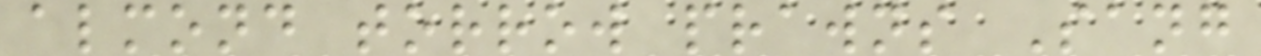almond torrow prawns Sang
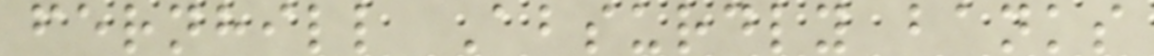fernhill Absurdly banks
